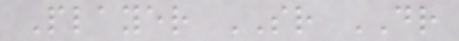Player SR DR
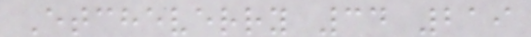Etcheverry 34 219
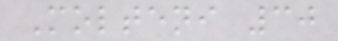Molteni 30
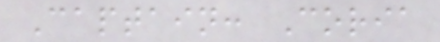Captain: Coria
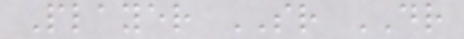Player SR DR
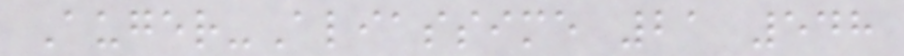Auger-Aliassime 21 548
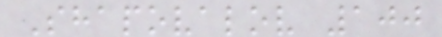Shapovalov 100
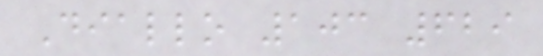Diallo 103 629
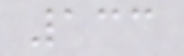133
